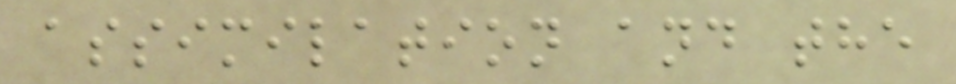assimilation and the
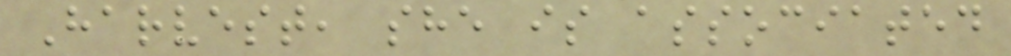Harvest, she is associated
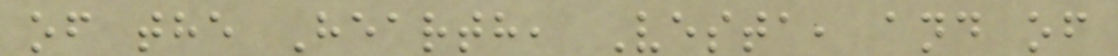of the Hearth, Vesta, and of
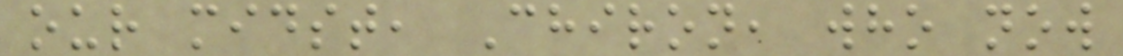our midst, Chiron, who now
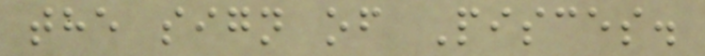the sign of Pisces.
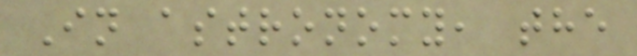In astronomy, the
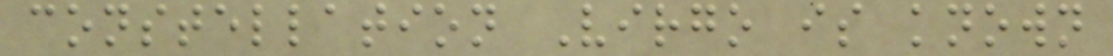constellation Virgo is known
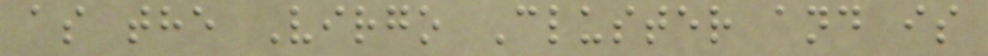as the Virgo Cluster and is
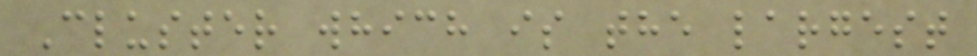Cluster which is the largest
